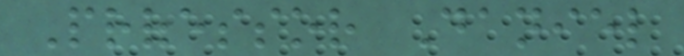Professor Daniel
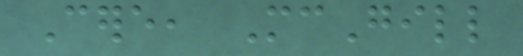Cere, McGill
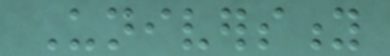University
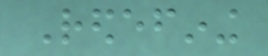Redefining
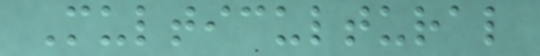Multicultural
